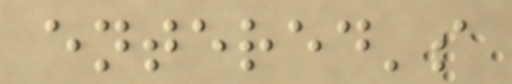entered's
